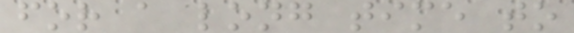for a long time to
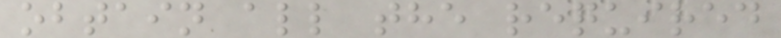obtain all the required
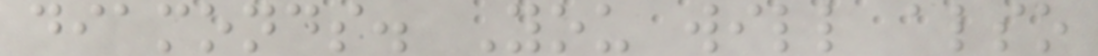diamonds. You will also
